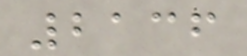2136
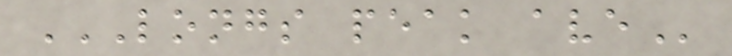LONGS PEAK AVE
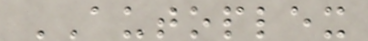AUTOPLEX
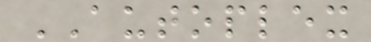AUTOPLEX
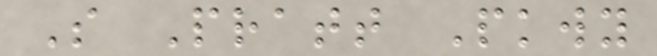S Pratt Pkwy
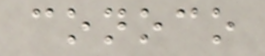conoco
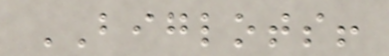BIGLOTS!
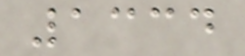1334
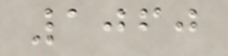1060
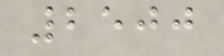2500
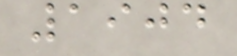1904
